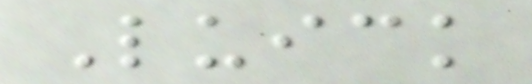Luick
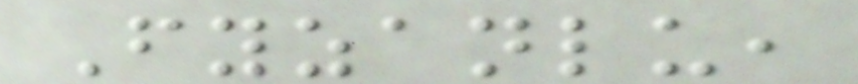Fyzanlu,
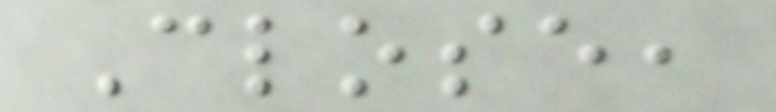Close,
